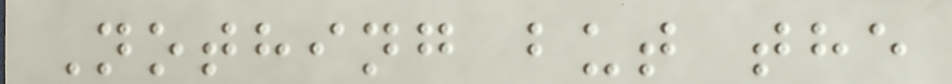Nothing but the
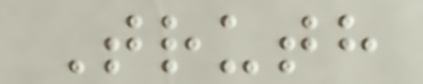Truth
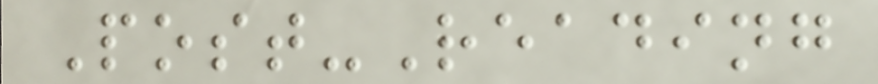Post-Reading
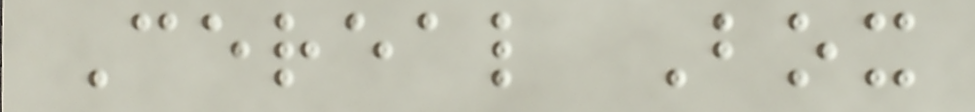Cereal Box
